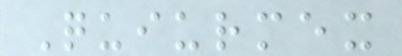Quiurmex
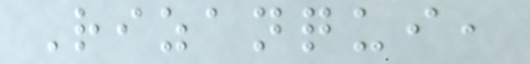Rizanqui,
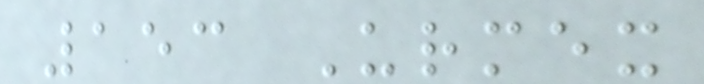153 Urmex
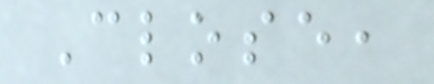Close,
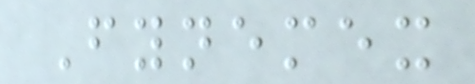Fynemex
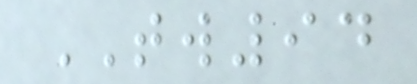TW94
